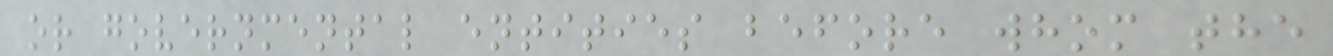or governmental entities before whom the
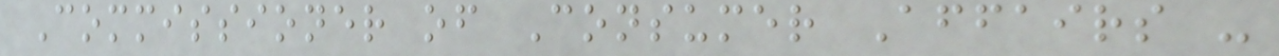Commissioner of Consumer Affairs -
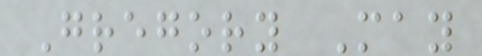Gregory May
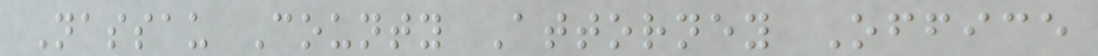Nassau County Attorney Office
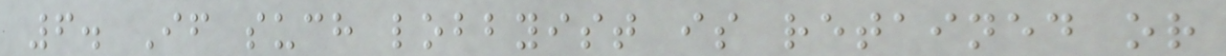6. If such lobbyist is retained or
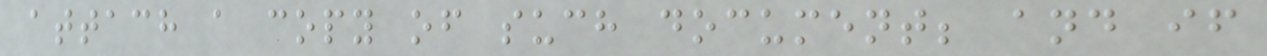attach a copy of such document; and if
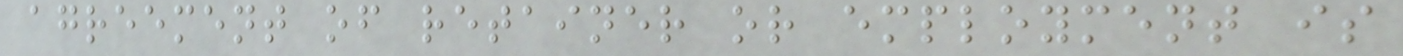agreement of retainer or employment is
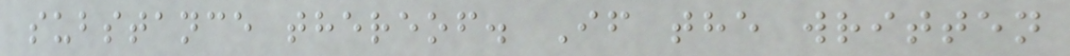substance thereof. If the written
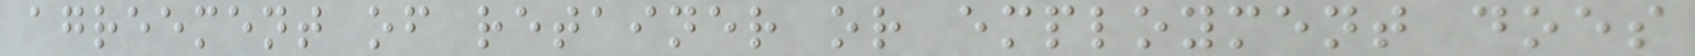agreement of retainer or employment does
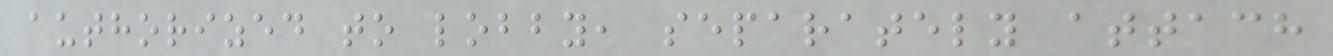authorized to lobby, separately attach
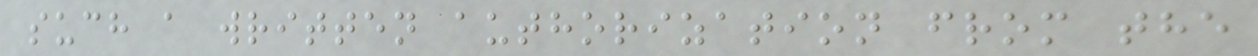such a written authorization from the
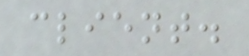client.
